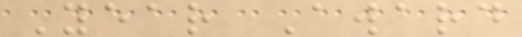Year Award
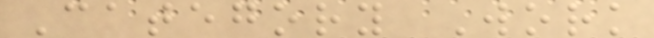Category Work
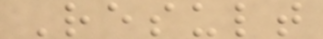Result
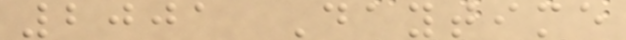2001 Daytime
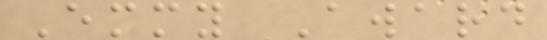Emmy Award
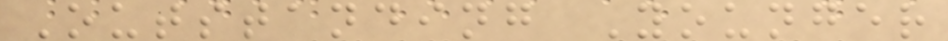Outstanding Younger
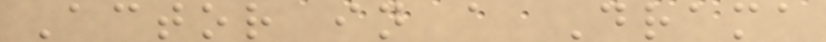Actor in a Drama
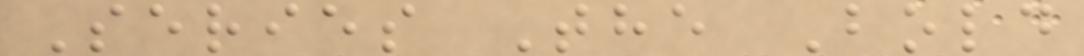Series The Bold
